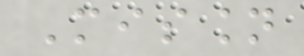Mission
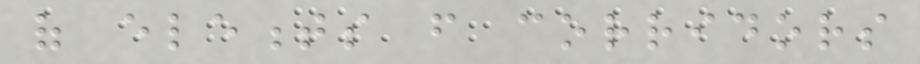of elements from corridors
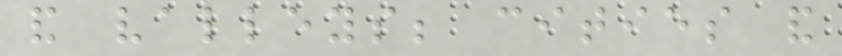and valleys; cities and
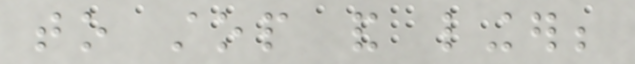to stop and linger;
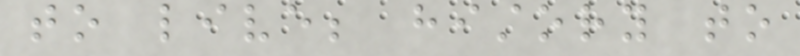to live; history to
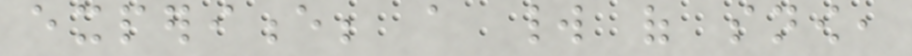experience; a world of snow,
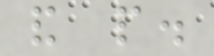and people.
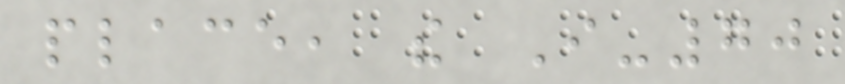place, the I-70
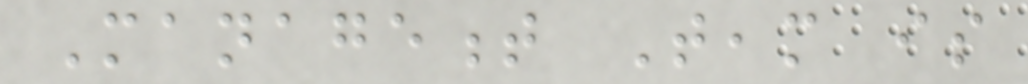Management Team is
